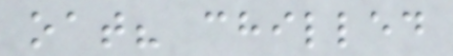oat? chilled
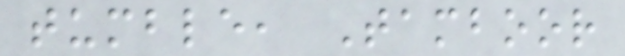tumble, Tamboor
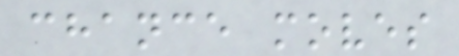chance moves
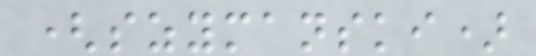(szymanski)
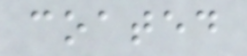coated
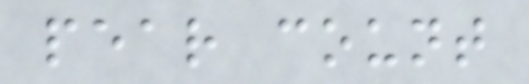pear count
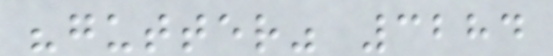"gutter" 3284
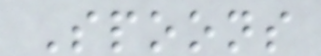Spoons
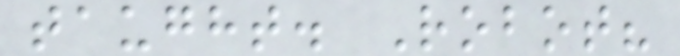taught. Robot?
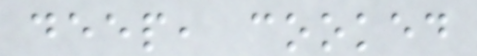deep, cooked
